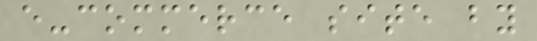e-commerce site by
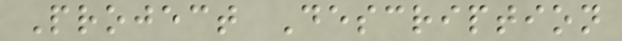Project Description
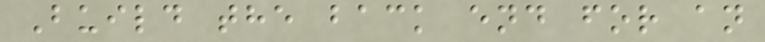Build the back end for an
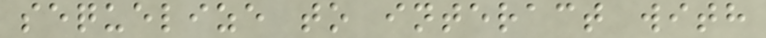sequelize to interact with
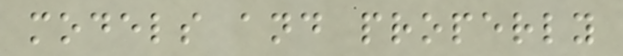models and properly
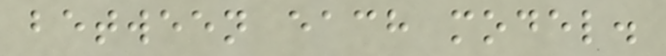between each model.
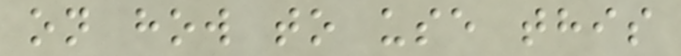on how to use this
